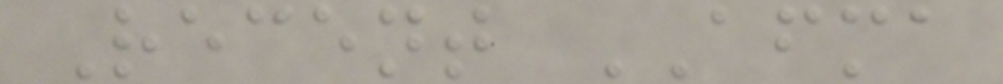Recent AFMA
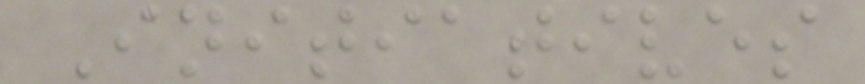Initiatives
